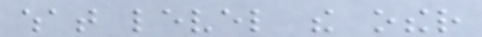what level the other
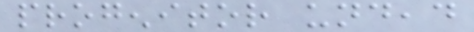progenitor undead
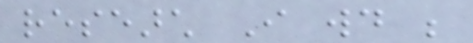research I would be
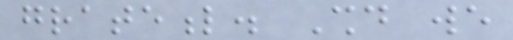grateful. Should we
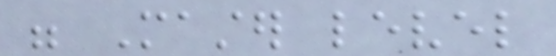were Master level
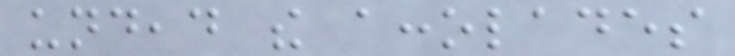undead the accolades
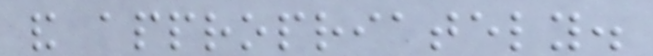and appropriately.
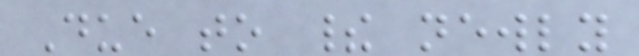Due to their newly
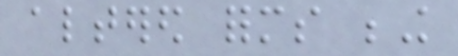altered forms being
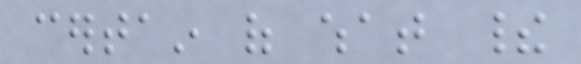certain of what their
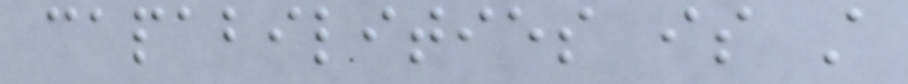capabilities is still
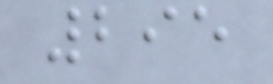295
